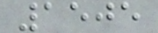1505
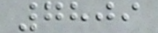7809
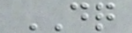DQ
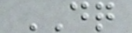DQ
